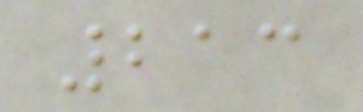213
